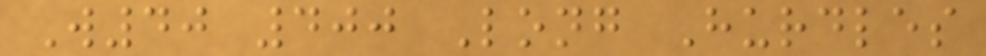W40 400 Long Hurdles
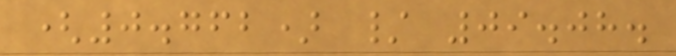(0.762) / 09.08.
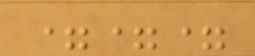===
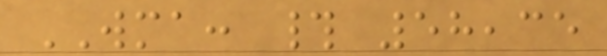WMA: # 58,35
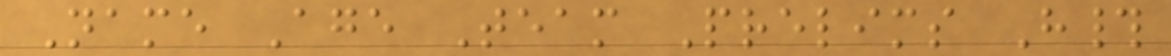Name Age Team Prelims H#
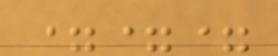===
